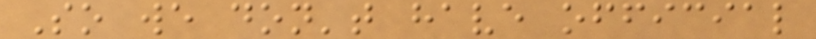So we don't have official
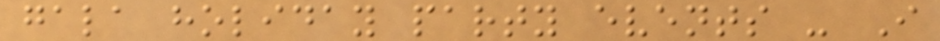gala holiday party events - I
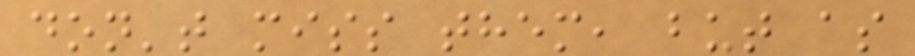don't miss them, but as
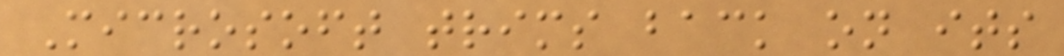Microsoft trims back on its
